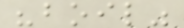"boil"
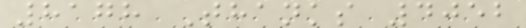8178 Thanks 4052
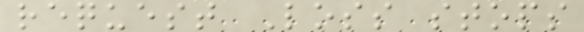request Loss stops
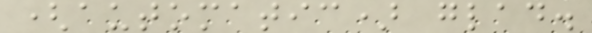(automatic) glad.
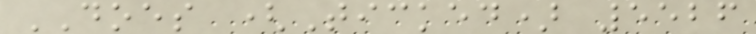DOES (Ticked) 5526
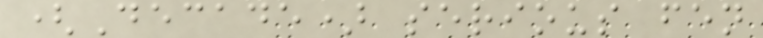(Decade) serious fen
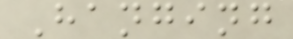Hanging
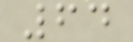64
